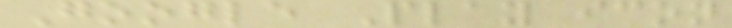Google Play icon
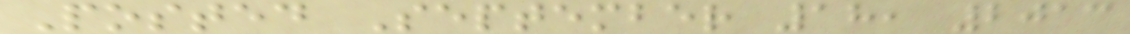Posted September 18, 2013
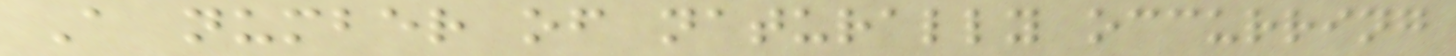A number of naturally occurring
